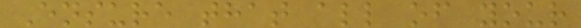Ensure that all of your
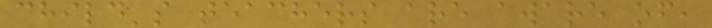child's teachers are aware of,
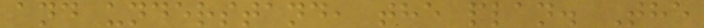and understand, the plan. The
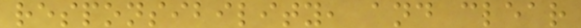responsibility, and clear
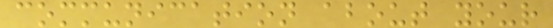communication about your
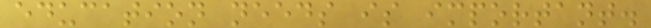education needs is important.
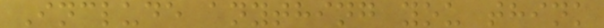Include anything you think
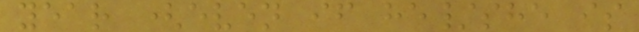year (even if he/she is
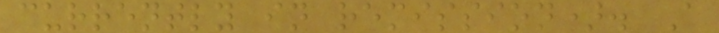currently in remission). A
